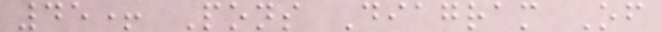45+ Pons Diagram Of
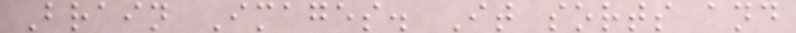Brain Images. It sorts and
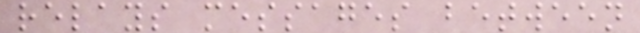relays messages between
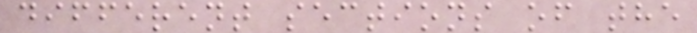different sections of the
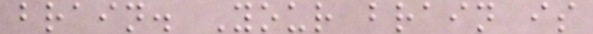brain. Your brain is
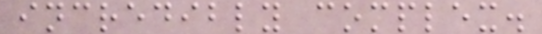incredibly complex.
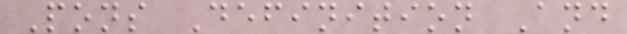Pons Definition And
